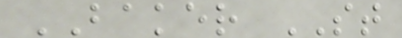BAKER ST
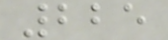225
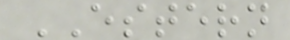ESTERN
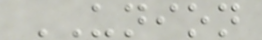UNION
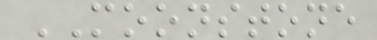MOONSTONE
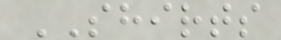SHIRTS
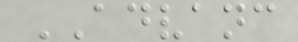ADVANC
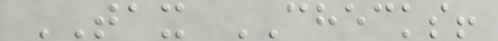TAX CHECKS!
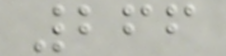266
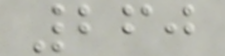260
